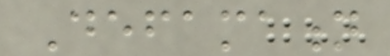Defamation
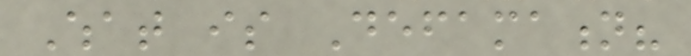What is Defamation?
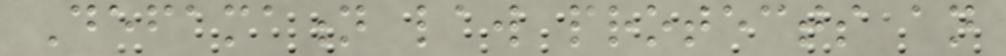Defamation law protects an
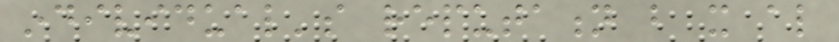individual's reputation but it also
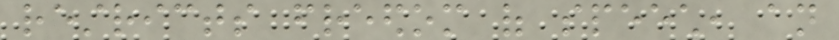restricts freedom of speech, an
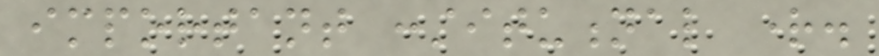important constitutional right.
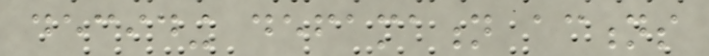deciding defamation actions
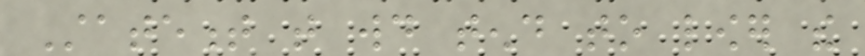Statement that would tend to lower the
